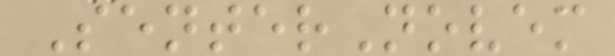SenterNovem
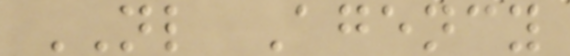NL Agency
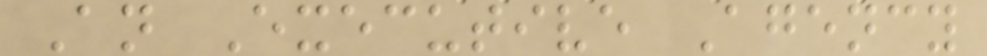An Executive Agency
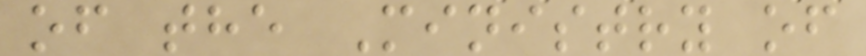of the Ministry of
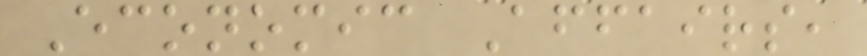Economic Affairs,
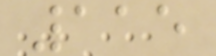115
